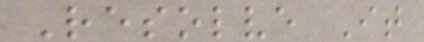Resolve It
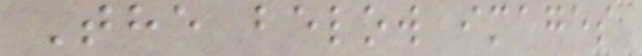The below images
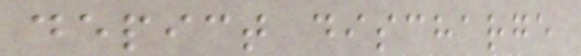depict discharge
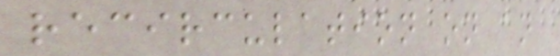recirculation on an
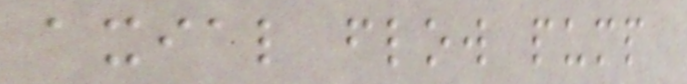axial flow pump
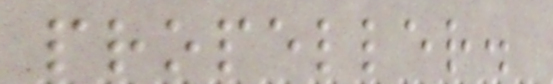propeller.
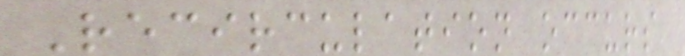Recirculation occurs
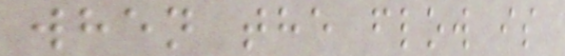when the flow is
